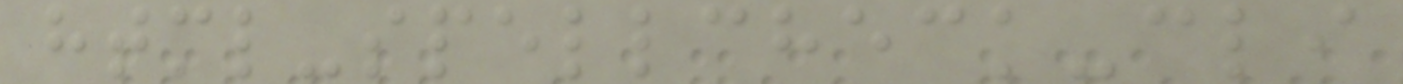html-spellcheck-cli
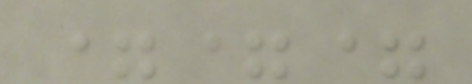===
